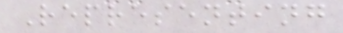Representing
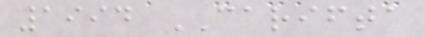1994 CARIFTA
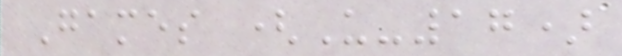Games (U-17)
